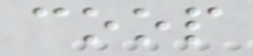coop
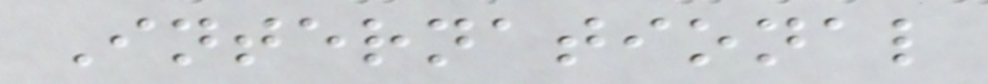International
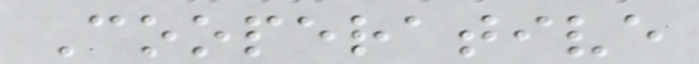Cooperative
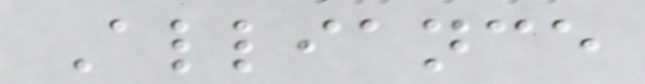Alliance
